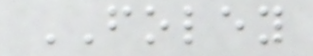FOLEY
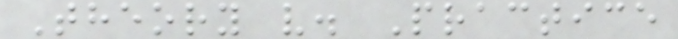Theory v. Practice
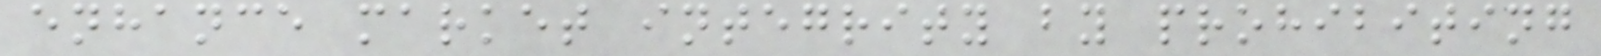enhance market integrity by prohibiting
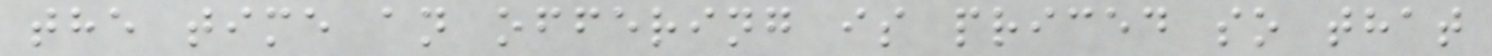the time an offering is priced so that
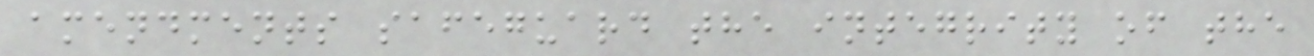amendments safeguard the integrity of the
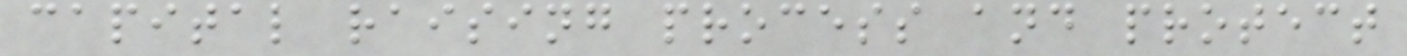capital raising process and protect
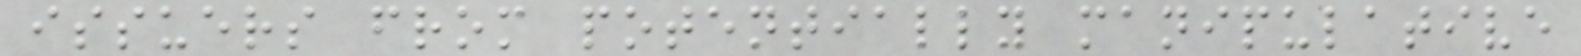issuers from potentially manipulative
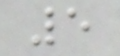5
